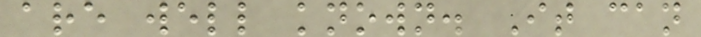are well known. It can
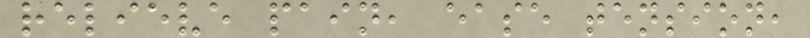relieve pain, ease tension,
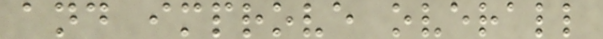and improve overall
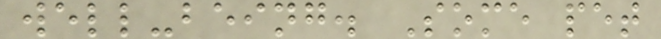well-being. Some pet
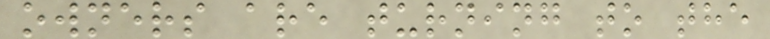owners are turning to the
